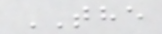THE
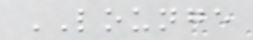LOUNGE
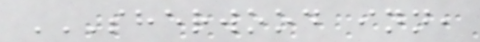SHERWOOD INN,
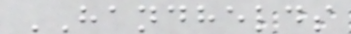HANDHELDS
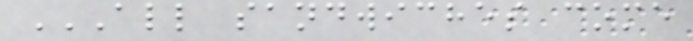ALL SANDWICHES COME
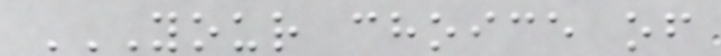YOUR CHOICE OF
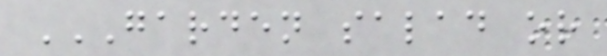GARDEN SALAD OR
